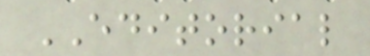EDITORIAL
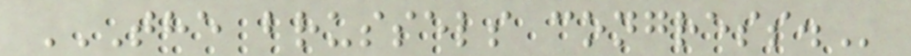THE BRUSSELS CONGRESS.
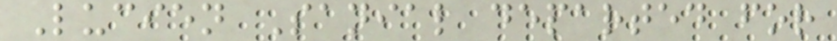Lucien Sanial departed for
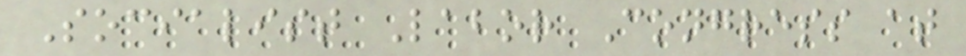Socialist Labor Congress at
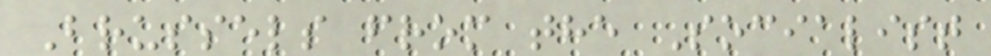Brussels from the Socialist
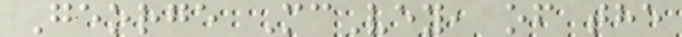George McVey, of the
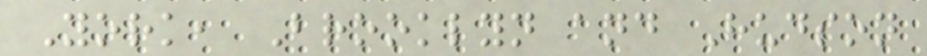York, Brooklyn and Hudson
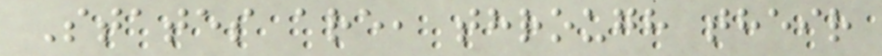States are, through their
